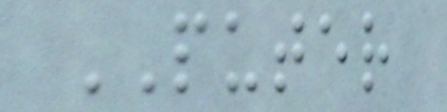PUTER
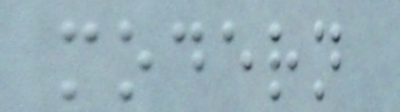modern
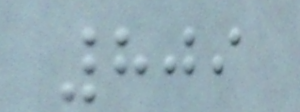809
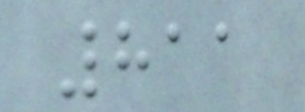811
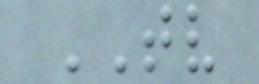TV
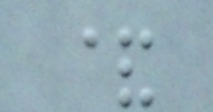&
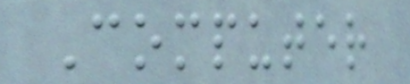Computer
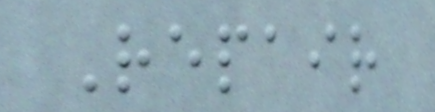Repair
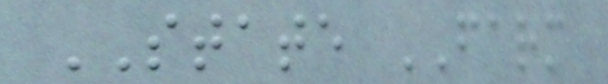STATE FARM
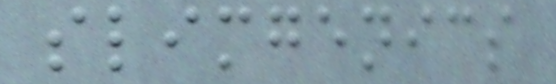slimgenics
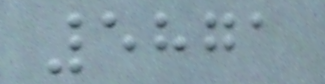5871
